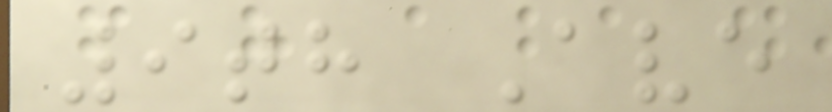9th Ave
